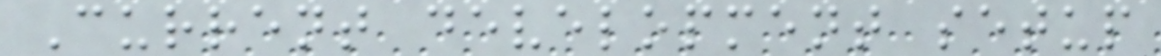Current development setup
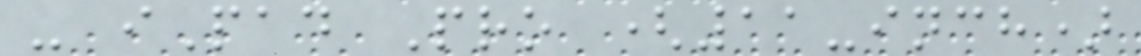- iPad Pro (11-inch)
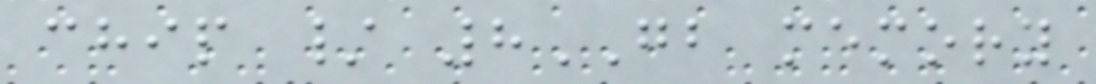chip / 8GB memory
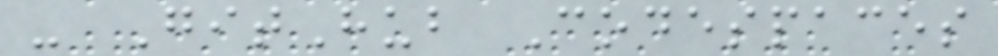- GitHub Codespaces
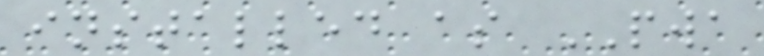installed as PWA
